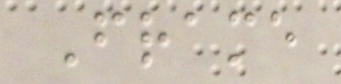Frame
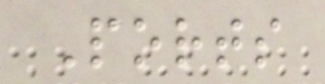Ports
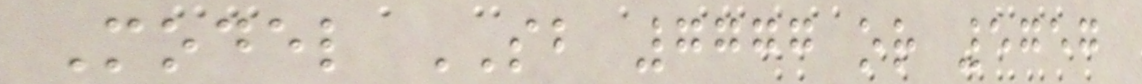Model SB 7777 or 5757
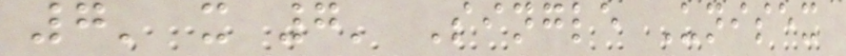7' x 7' Single Unisex
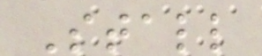Stall
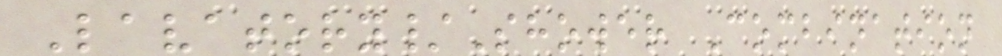Lavatory/Shower Combination
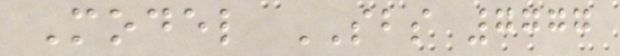Model SBS 7777
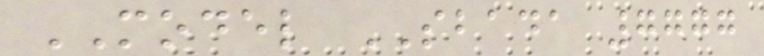MODEL SBADA 7777
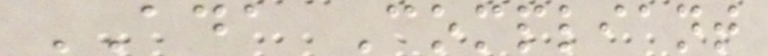ADA Compliant
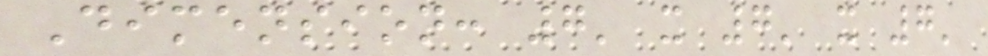Dimension: 7' x 7' x 7'
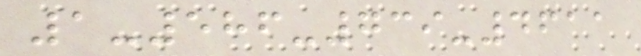1-586-739-4611
